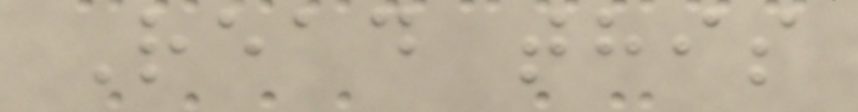Read this
